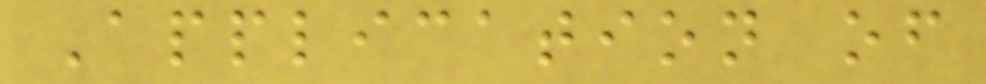Application of
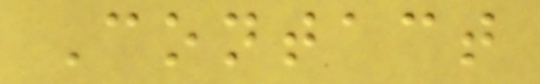Contact
